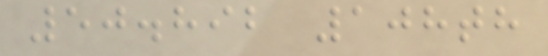50.892 108th
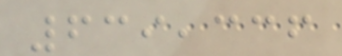639,336
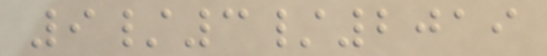9/3/2019
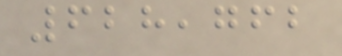628,762
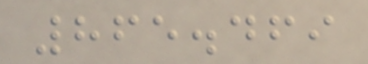865.469
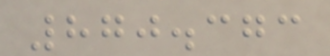870.373
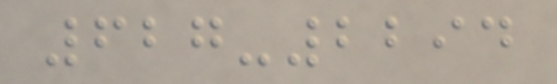627-2294
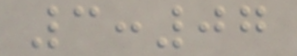3:07
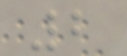2
